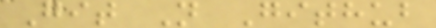Git N Github
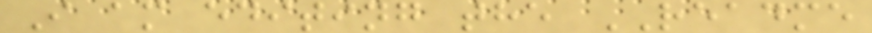I am editing the README
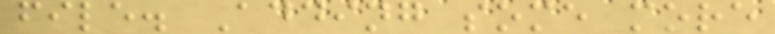file. Adding some more
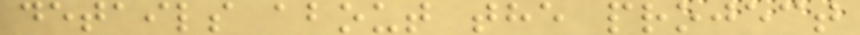details about the project
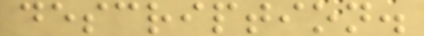description.
